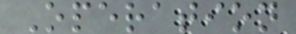Operation
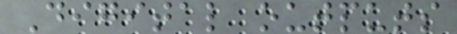Digital outputs
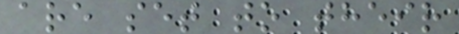are set to their
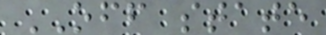OFF state
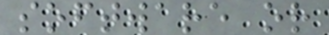software or
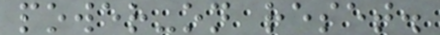power-on reset.
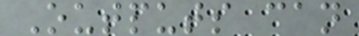Outputs can
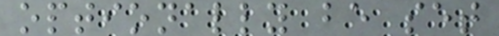optionally be set
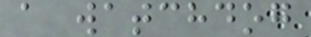a watchdog
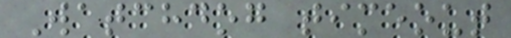Watchdog timeout
